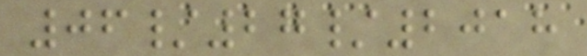06/27/2018
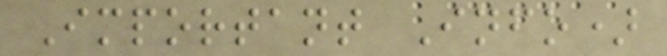Important Info)
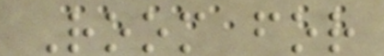Room for
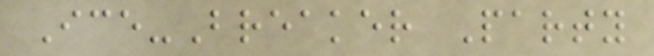Ice-Breaker Party
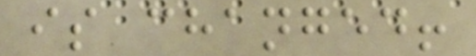is changed!
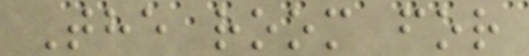The room for
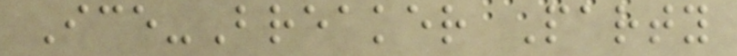Ice-Breaker Party
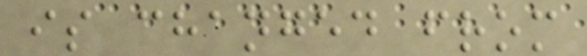is changed from
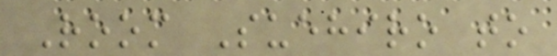Room Suehiro to
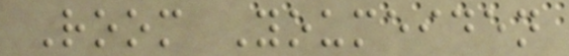Room Youmeiden
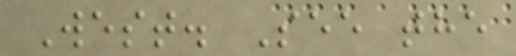West. See the
